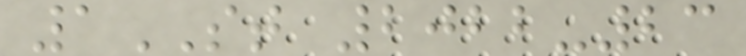1ST 2022-23
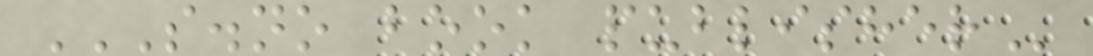S.NO BOOK PUBLISHER
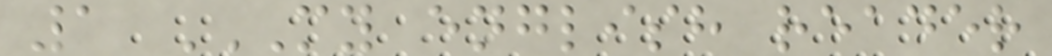1 MY ENGLISH READER
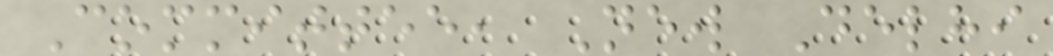Committee, New Delhi
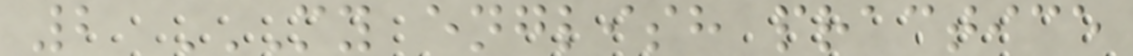2 MY ENGLISH PRACTICE
